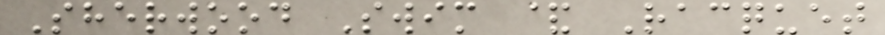Sherwood Swim & Racquet
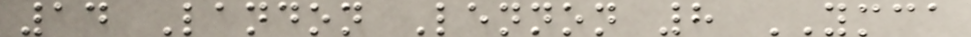14 Landon Lennon 8 YMCA
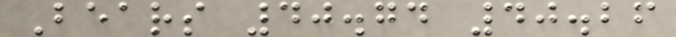Bears 40.74 40.26
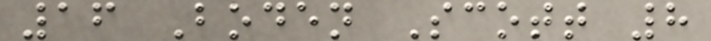16 Boden Scott 8
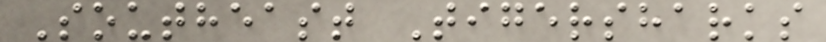Southeast Tigersharks
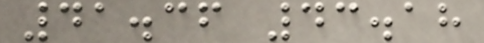41.36 43.18
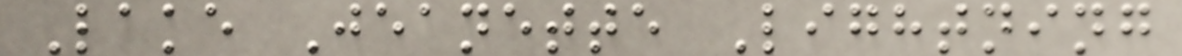Lake Jeanette Lightning
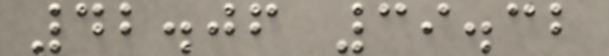42.06 39.32
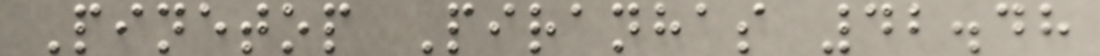Pinetop Piranhas 42.48
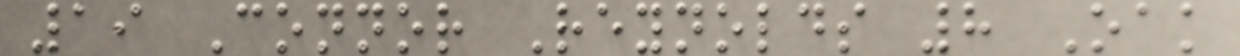19 Connor Reynolds 8 Oak
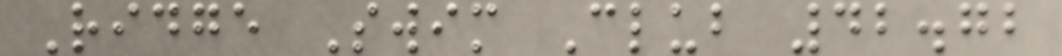Ridge Swim Club 42.72
